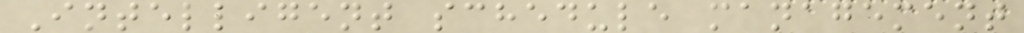Intelligent schedule management
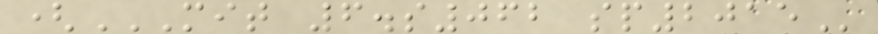(MIT 6.S062 SP2015
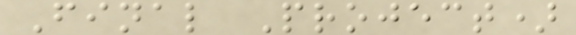Final Project)
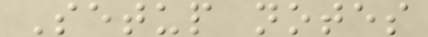Setup notes
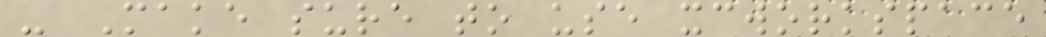- Make sure to use xcworkspace
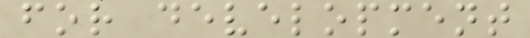for development
